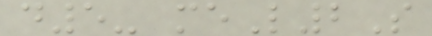d5- meL2S
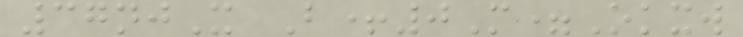37njX B+0M=Okxw
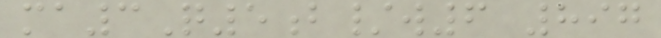ma3Q5b/w6 897
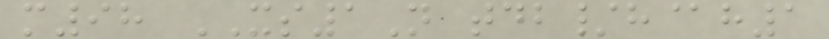m98 XS1N tdb/h@h1
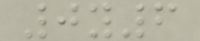0y6
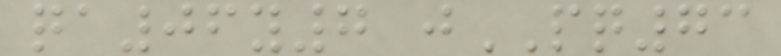qa06y7 jPQ73
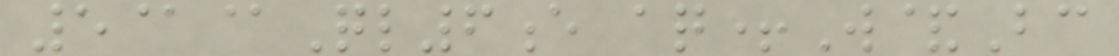5@@Ql6e aq+W&Bc
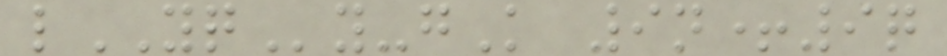lYQy-gK 9n+9q
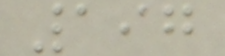197
